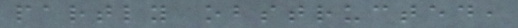partly obstructed,
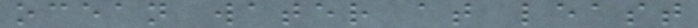ocean water at least
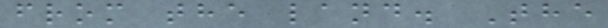from the land. The
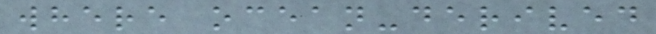where ocean-derived
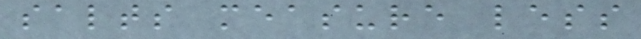salts measure less
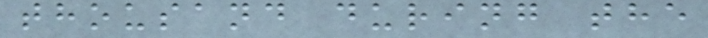thousand during the
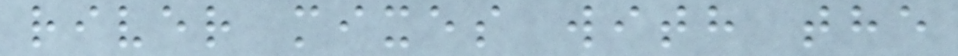river mixes with the
